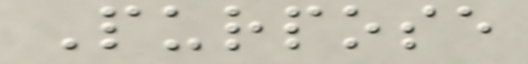Purpose
